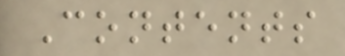Contents
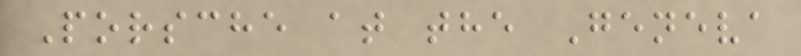Porsche at the Geneva
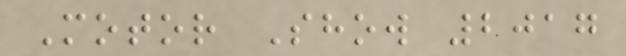Motor Show 2017
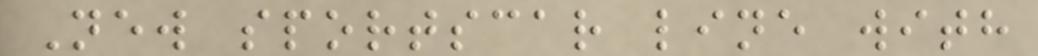New sportscar line with
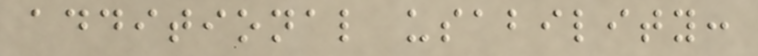additional usability:
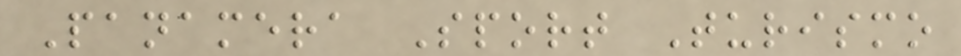Panamera Sport Turismo
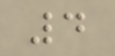4
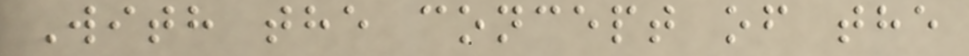With the concept of the
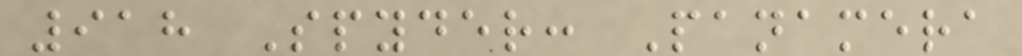918 Spyder: Panamera
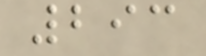293
